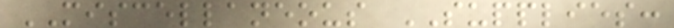MISCELLANEOUS SUPPLIES:
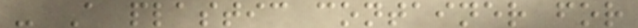- A plastic container for
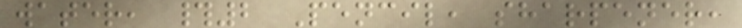water, #2 Pencil, sharpener,
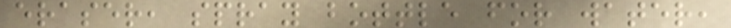eraser, spray bottle for water,
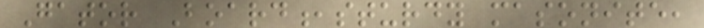Gator Board,sturdy masonite,
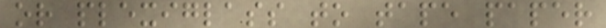or plexiglass to tape paper
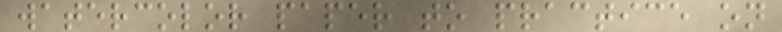watercolor paper to practice on
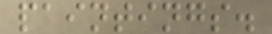paintings.
